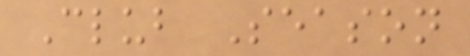Club Season
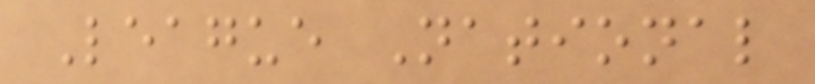League National
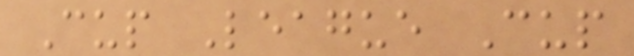Cup League Cup
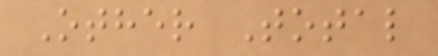Other Total
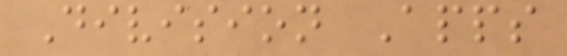Division Apps
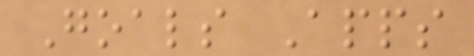Goals Apps
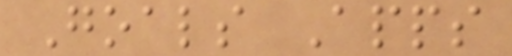Goals Apps
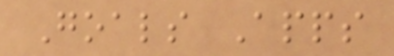Goals Apps
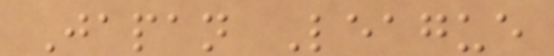Japan League
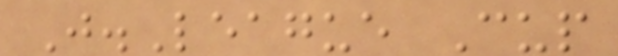J.League Cup
